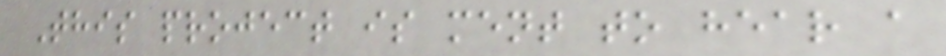This project is ment to hear a
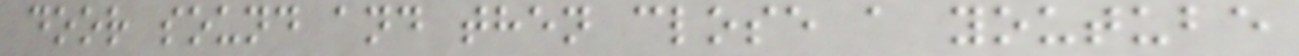door sound and then close a youtube
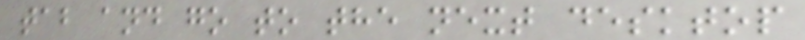tab and go to the next desktop
